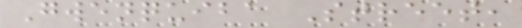Gwenquiba Street,
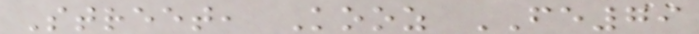Street, Kooz FE79
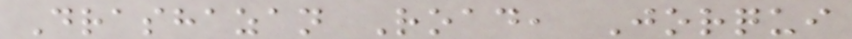Drashazan Road, Jorqui
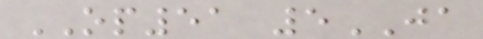OP51 5JA
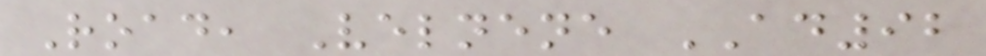Road, Velnene AD92
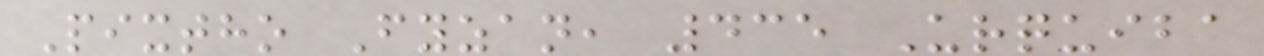Pixtho Fyzan, 435 Urquiba
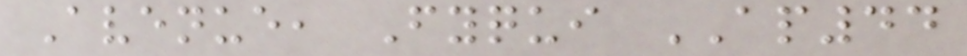Avenue, Fyqui AP44
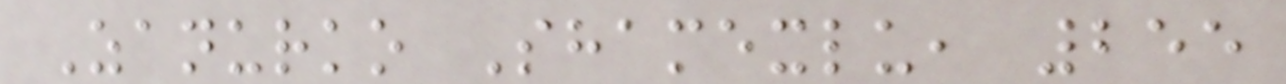Zanurko Shamexlu, 255
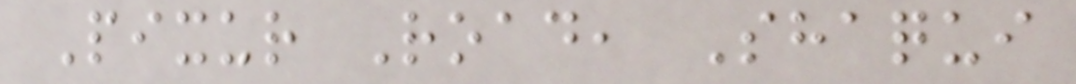Pixur Road, Shaqui
